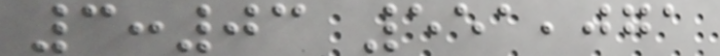3:03 551,071
